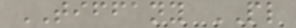TIFFANY PL
